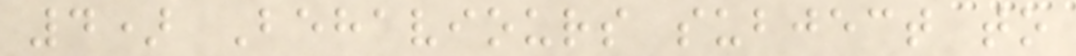4) Behaviours subject to
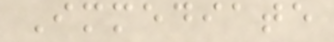Immediate
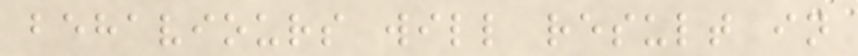behaviours will result in
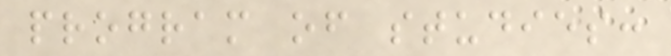program of studies:
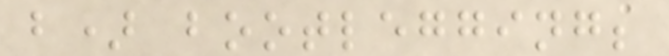b) bootlegging;
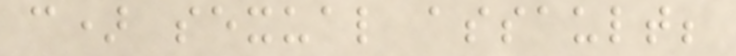c) sexual assault;
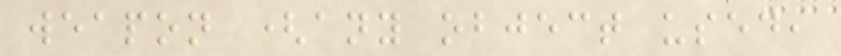weapon (any object used,
